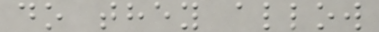do they allow
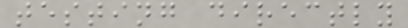testing directly
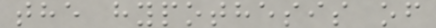the hypothesis of
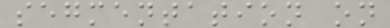segmentation on
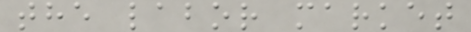the labor market
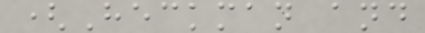(Heckman and
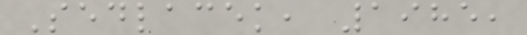Sedlacek, 1985,
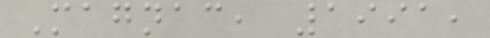Magnac, 1991,
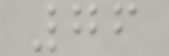76
